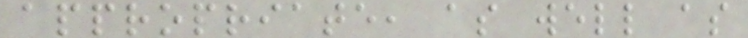appropriate, as well as
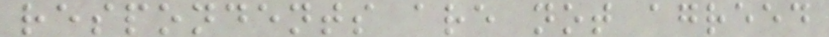respondents are not agreed
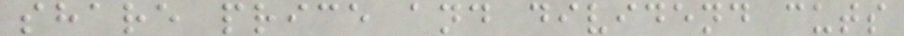share price and dividend cuts
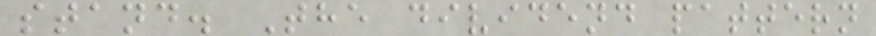stand. The dividend pattern
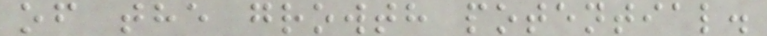of the growth potential.
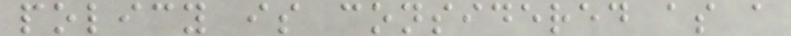policy is considered as a
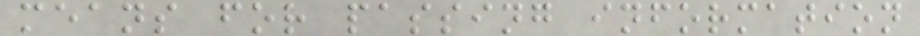means for passing information
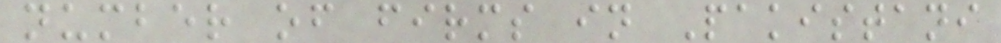number of firms in Pakistani
